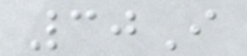30I
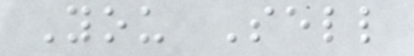You Sell
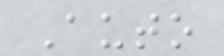Auto
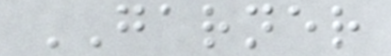GARNER
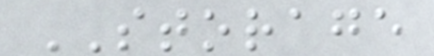STORAGE
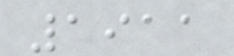1911
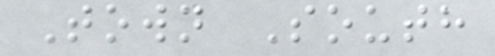Town South
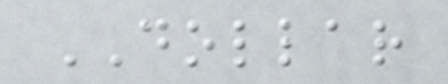DOLLAR
